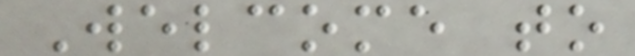Welcome to
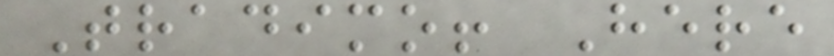Tradimo! Here
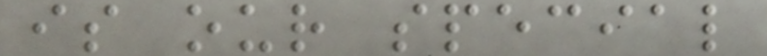is our special
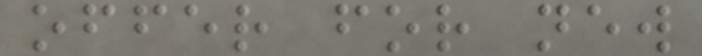offer for new
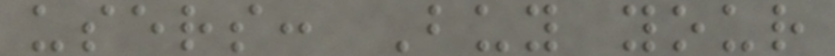users: Buy your
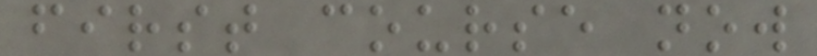first course now
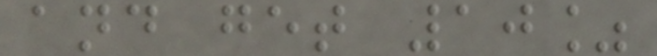and get 10%
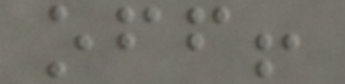off!
